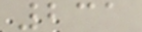231
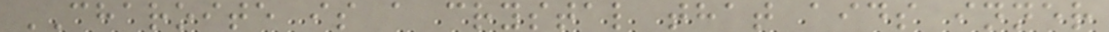CHAROITE is a crystal that aids inner
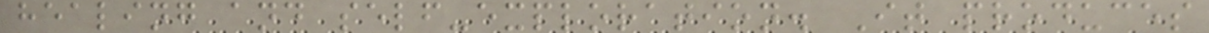healing and self-exploration. It produces
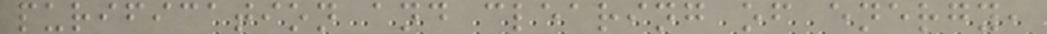purification and clearing of energy,
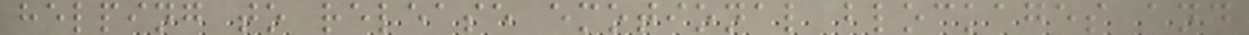helping to release emotional blockages and
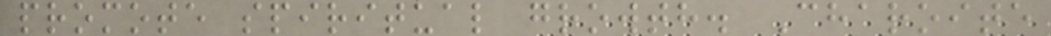promote spiritual growth. Charoite
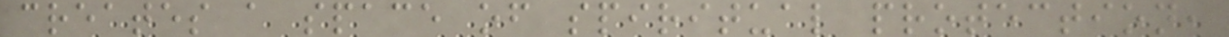creates a space of spiritual protection,
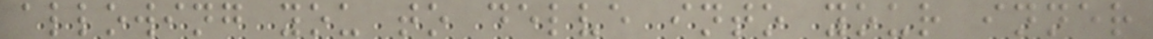allowing you to delve into your inner
